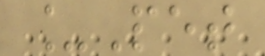_Pet
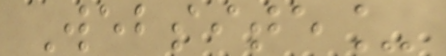Website_
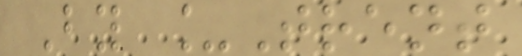By _Trent
